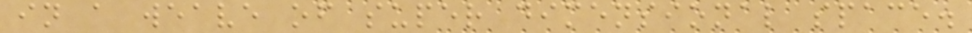in a weave of super dimensional space.
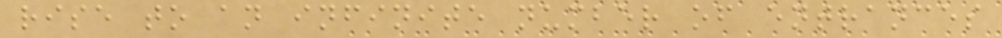rise to an infinite number of entrances
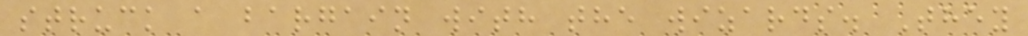struck a bargain with the wizards. They
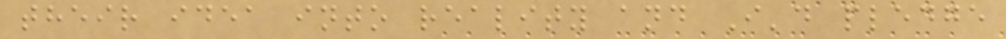their idea into reality and I'd pledge
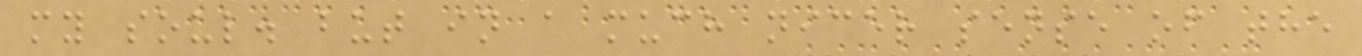my soul. but in a much nicer sense of the
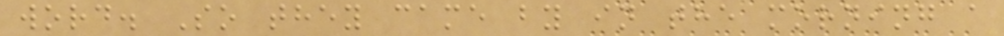word. So they came by in the morning a
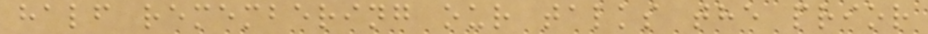half remembering our talks the prior
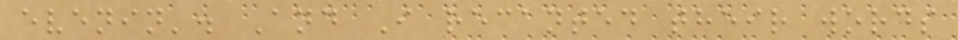evenin'. And I recanted their words
